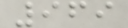969
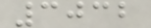3032
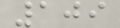109
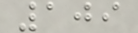109
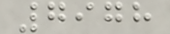7978
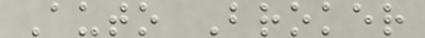Auto Broker
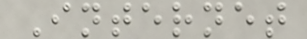Internet
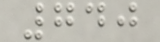740
